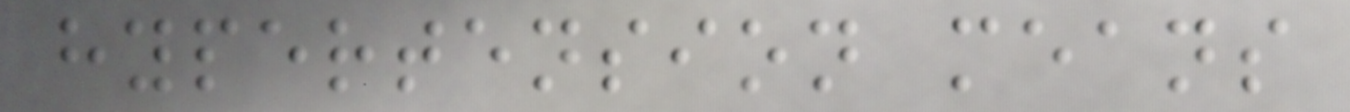hypertension means
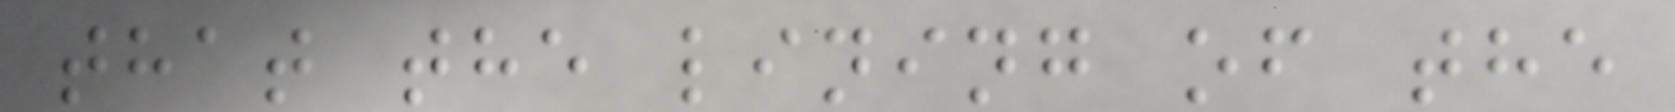that the lining of the
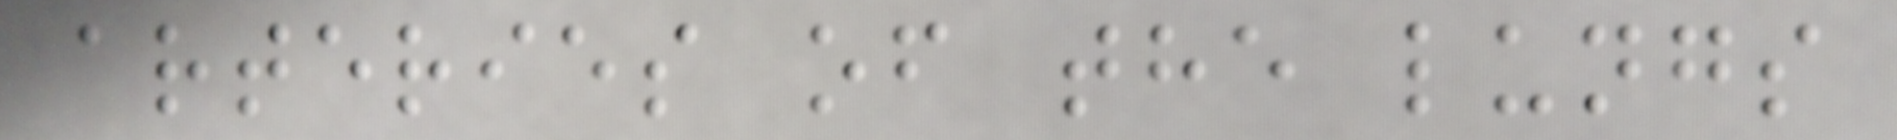arteries of the lungs
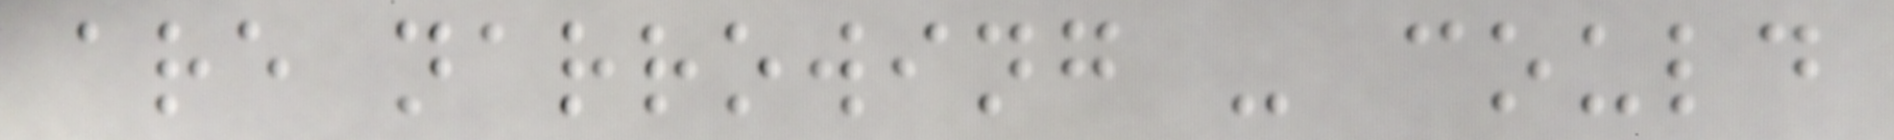are narrowing - could
